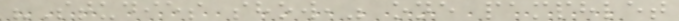"Studies show," one pamphlet
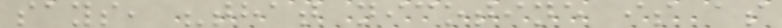says, "that nicotine is as
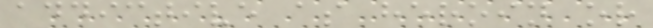addictive as heroin or
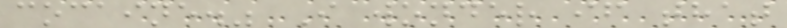cocaine." I wonder if that
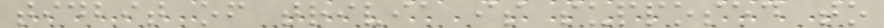tidbit of trivia is supposed to
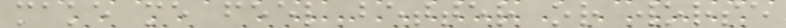make me feel better or worse
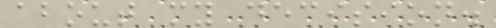about my decision.
